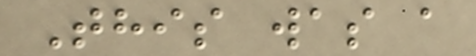This was a
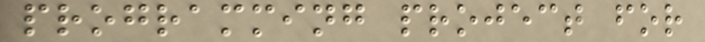programming project for
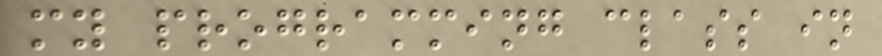my programming class in
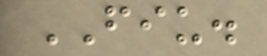FIU.
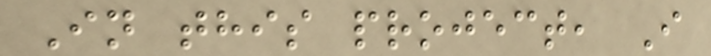In this project, I
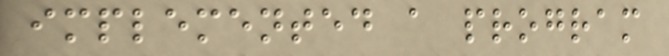implemented a program
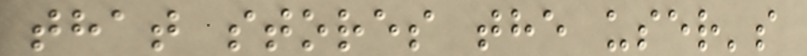that stores the user's
